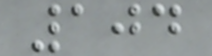104
